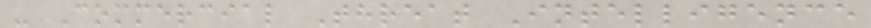- Commercial Threat Intelligence
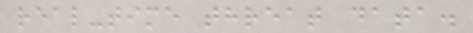real-time threat data.
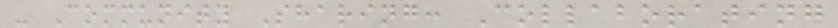- Community Sharing: Collaborating
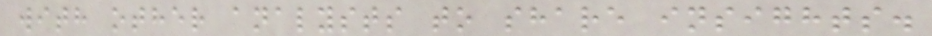with other analysts to share insights.
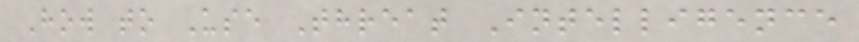How to Use Threat Intelligence
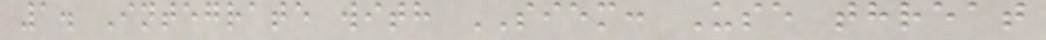1. Integrate with SIEM: Use threat
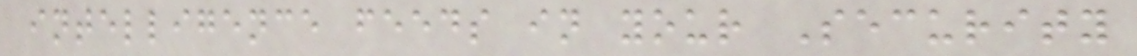intelligence feeds in your Security
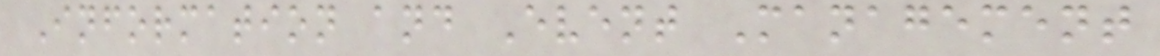Information and Event Management
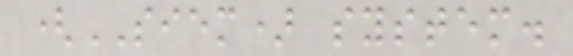(SIEM) system.
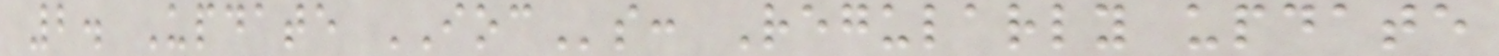2. Update IOCs: Regularly update
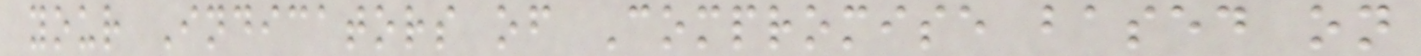your Indicators of Compromise based on
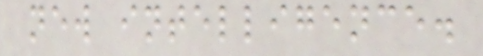new intelligence.
